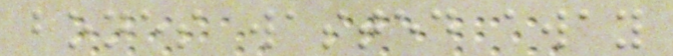bones wasted away
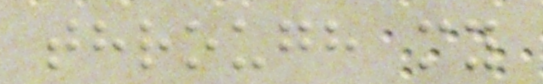through my
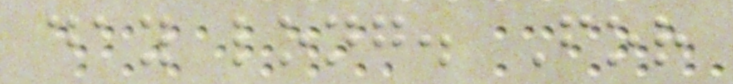day long. For
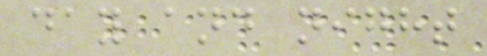day and night
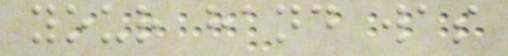your hand was
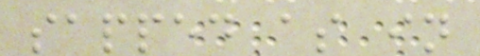sapped as in
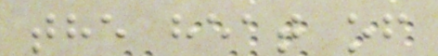the heat of
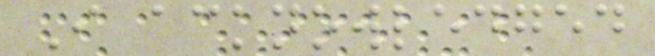I acknowledged
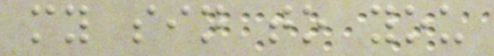my sin to you
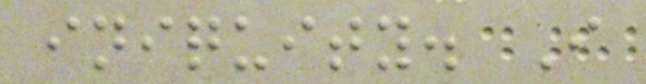iniquity. I
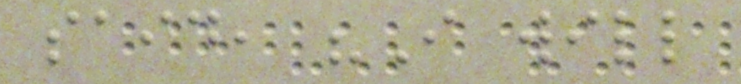said, "I will
